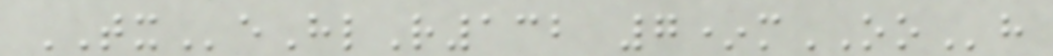TXeHlR132 7*mOOh
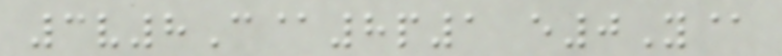3v8C@8p1 e0Y@
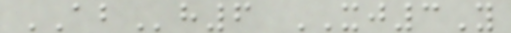ABh6 XJ3Y
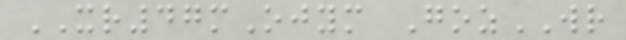XR47mOjym GozWR
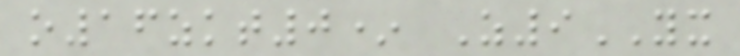o16zkt0* Z9YX
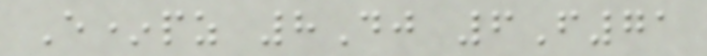E*pz 8Dj 6F71
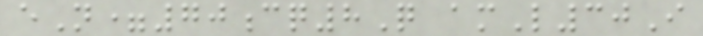eN=70cq8Q amL30I
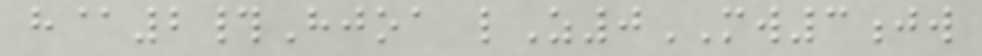h@2#Hjoa lZ0MW3jw
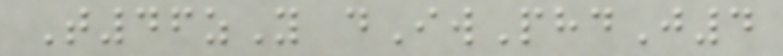T46zY dIwPhdJ4
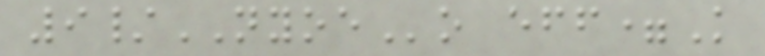9/NYOEo eff=K
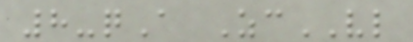8-qA ZcVL
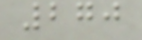270
